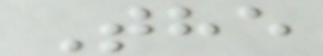The
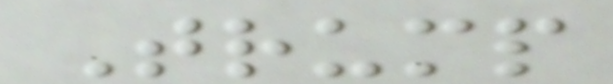Trump
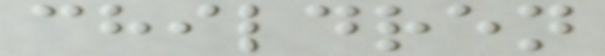children
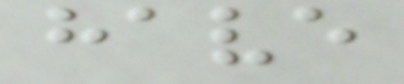have
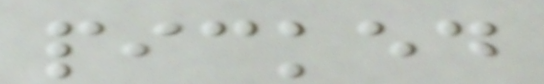picked
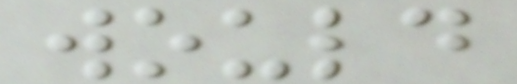would
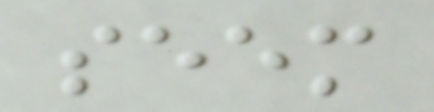seem
